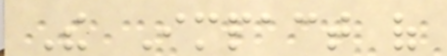The Impact of
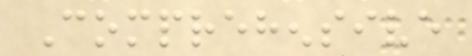Comprehensive
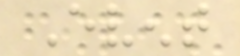Event
